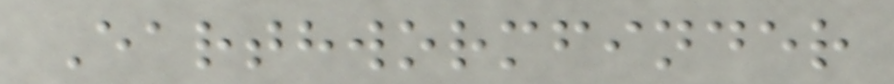Earthwormfinder
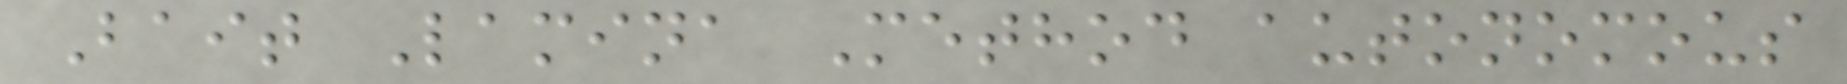Bait Lamina Method autonomous
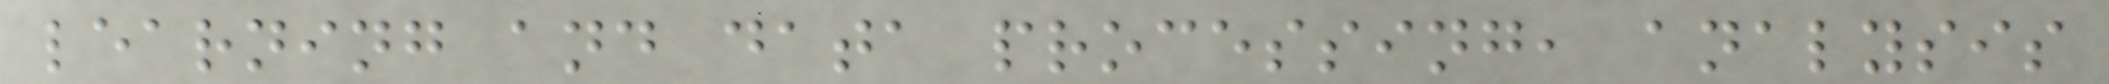learning and data processing, analysis
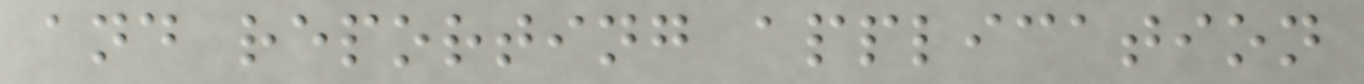and reporting application
